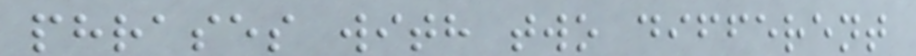phrases with two different
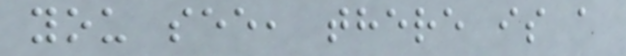you see, there is a
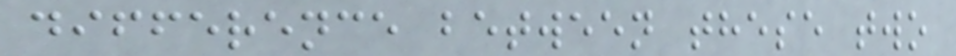difference between these two
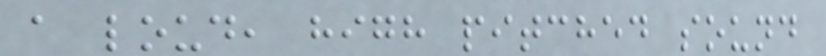a loud, high pitched sound
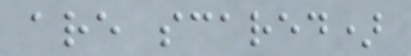are scared)
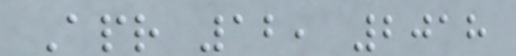Apr 12, 2018
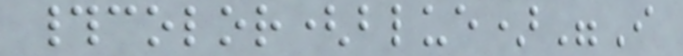#color(blue)"I
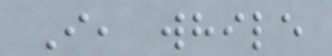I, while
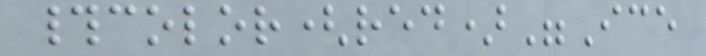#color(red)"Ice
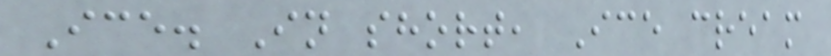Ice. In short, Ice cream
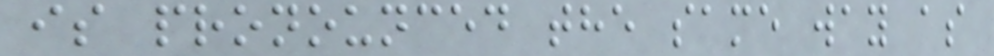is pronounced the same way as
